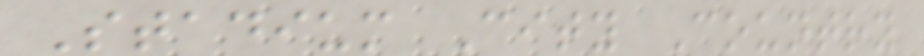Stadium City Country
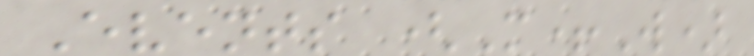Events (M+W)
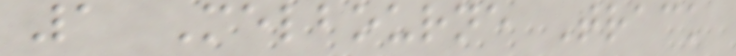1 Melbourne Track
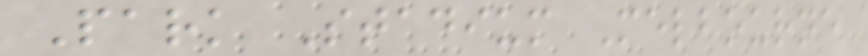Park Stadium Melbourne
